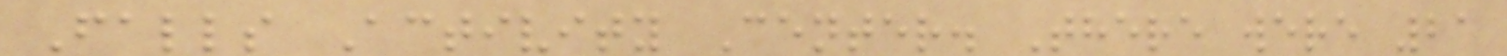Falls Activity Center. There were 21
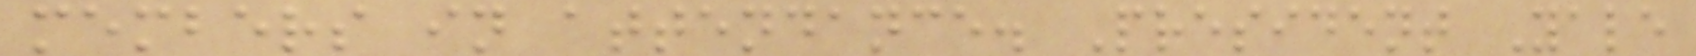members in attendance. President Yale
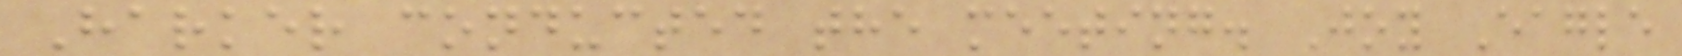Harker conducted the meeting. Joy Eagle
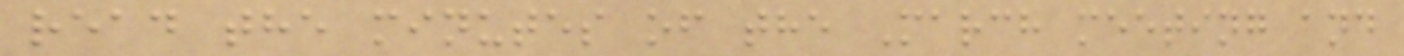read the minutes of the March meeting and
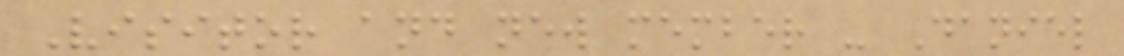Visitor and new member - Daniel
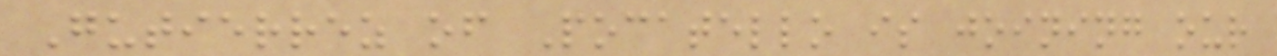Gutierrez of Pocatello is joining our
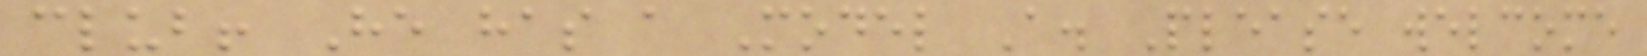club! He has a Model A. Please welcome
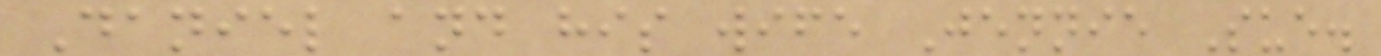Daniel and his wife Jennie Sue.
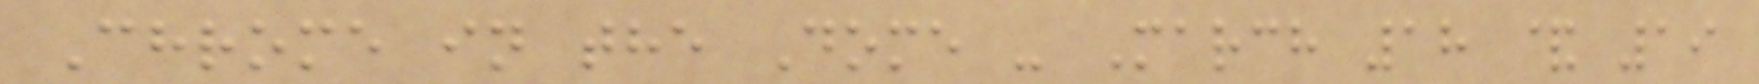Chrome in the Dome - March 18 & 19
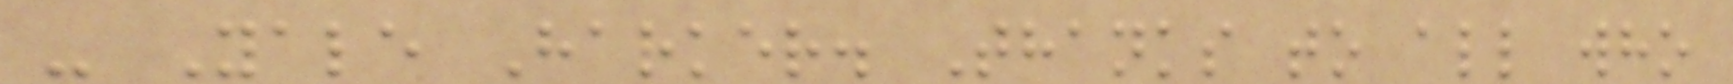- Yale Harker. Thanks to all who
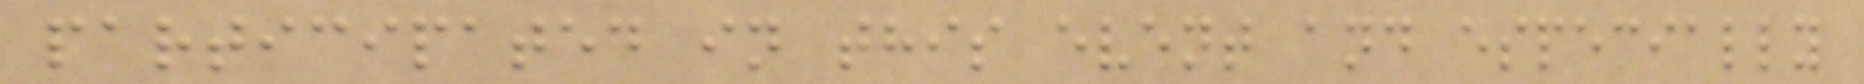participated in this event and especially
